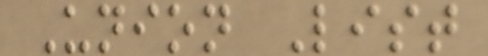Union List
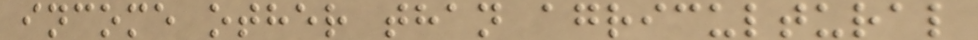income other than agricultural
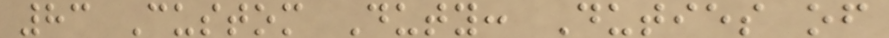83 Custom Duty: Duties of
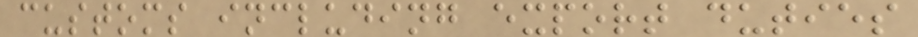customs including export duties
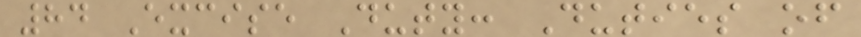84 Excise Duty: Duties of
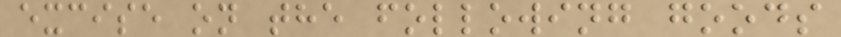excise on the following goods
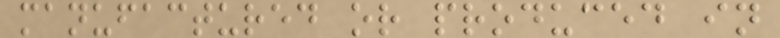manufactured or produced in
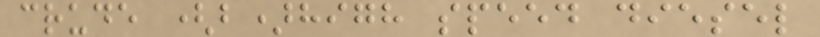crude (b)high speed diesel
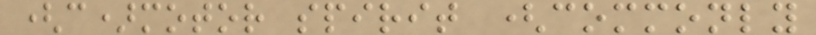(c)motor spirit (commonly
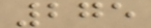275
